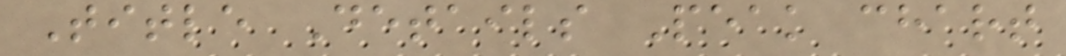Title Details Peak chart
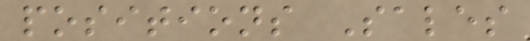positions Sales
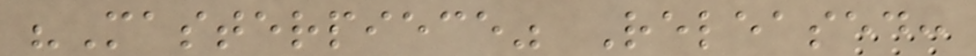"Masterpiece" Released:
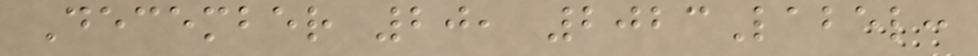December 20, 2023Label:
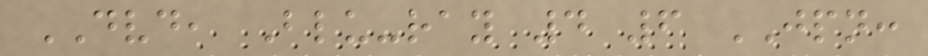DVD, Blu-ray 4 6 JPN:
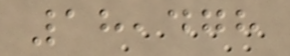18,478
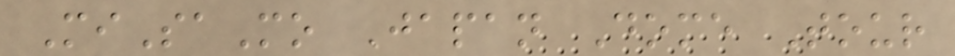MiSaMo Japan Dome Tour
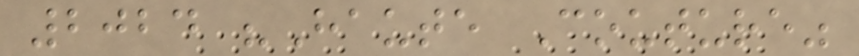2024 "Haute Couture"
